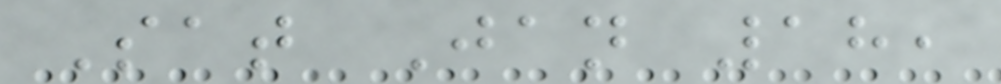Sat Jan 18,
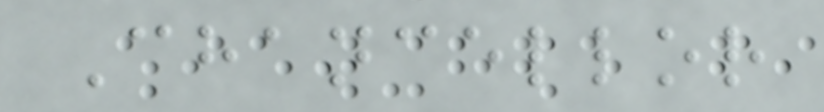Chancellor
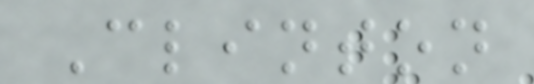Clinton
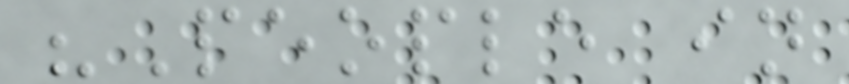"People in
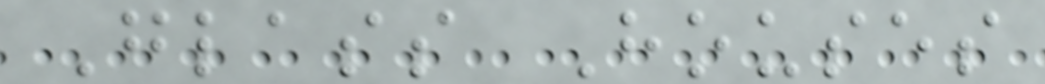Glass Houses
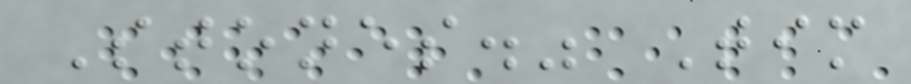Stones." Tim
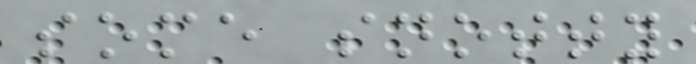some snotty
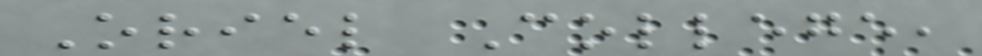Oriel College,
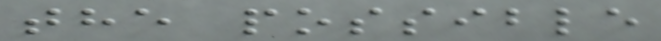the possible
